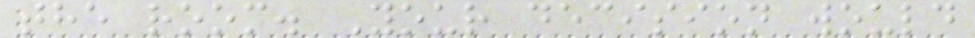the room. Your decision would
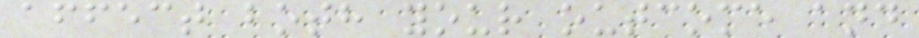affect both your outcome and
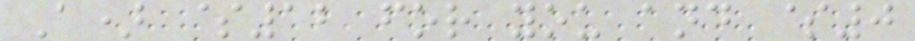A) $12 for you and $0
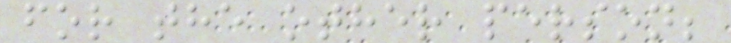for the other person;
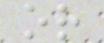or
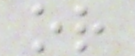or
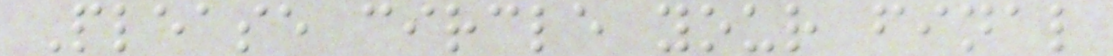Please circle your final
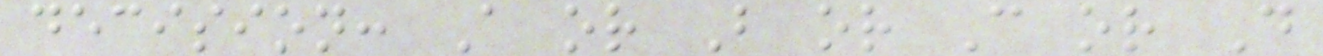decision: A or B or C or D
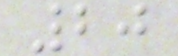20
